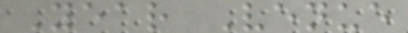Year Venue
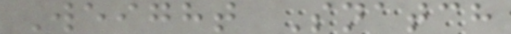Weight Snatch
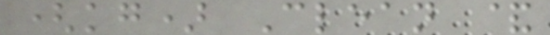(kg) Clean &
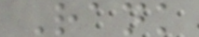Rank
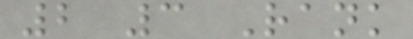2 3 Rank
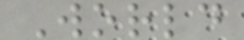World
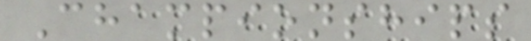Championships
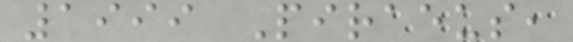1999 Piraeus,
